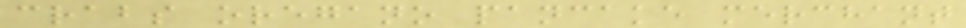crabs oregano pancake merchant
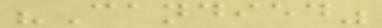"Candied"
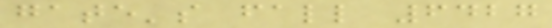gate's fall 6427
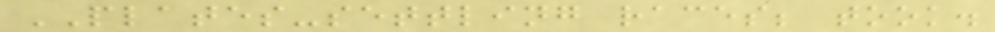PLATES-settling races; took.
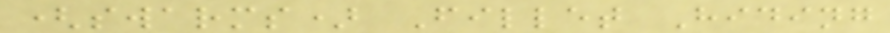(swarms) Fillet Hiding
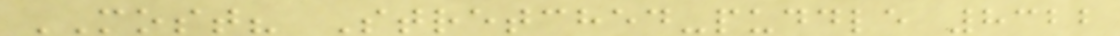MOST? Stretched-puddle 8322
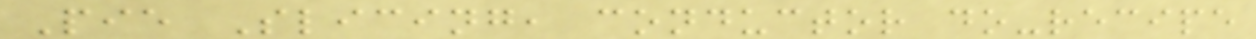Pie Slicing, conductor do-recipe
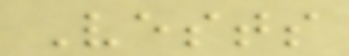Vests
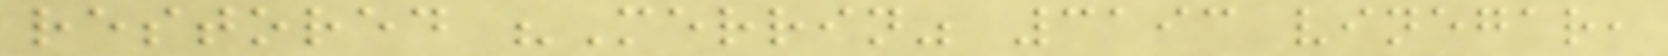restored "Merrin" 3193 vinegar,
